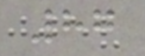87
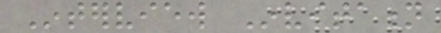Interview Invitation
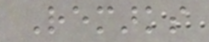Remarks
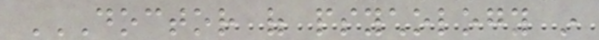DOCTOR OF PSYCHOLOGY IN
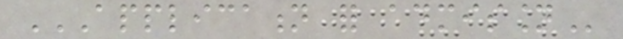APPLICATION FOR ADMISSION
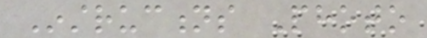Instructions Photo
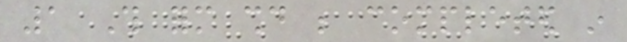1 This form should be completed in
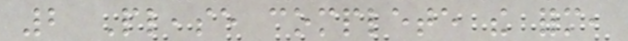2 Please complete the form,
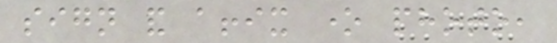sign and affix one photo,
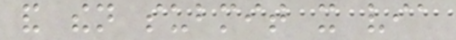and then submit it via
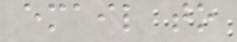email to
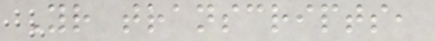Your transcripts,
